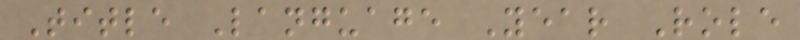Title Language Year Role
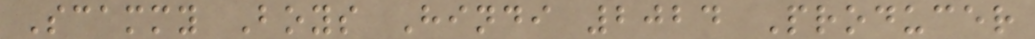Scammy Boys Hindi 2024 Producer
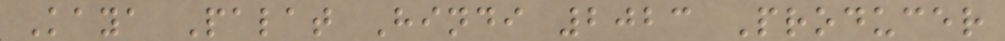Kaya Palat Hindi 2023 Producer
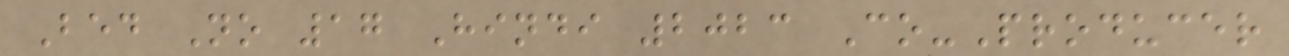Bed No 17 Hindi 2023 Co-Producer
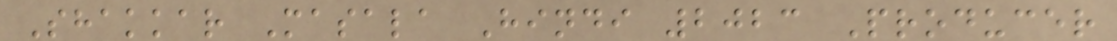Shakkar Masala Hindi 2023 Producer
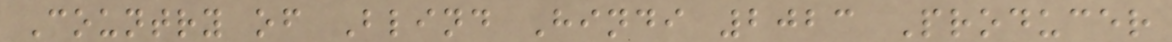Country of Blind Hindi 2023 Producer
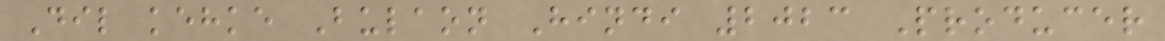Dil kehke Bulaon Hindi 2023 Producer
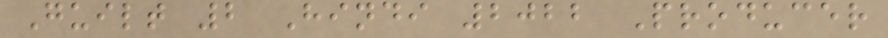Guilt 2 Hindi 2022 Producer
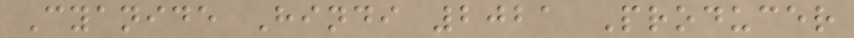Cyanide Hindi 2021 Producer
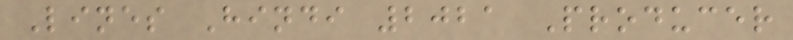Lines Hindi 2021 Producer
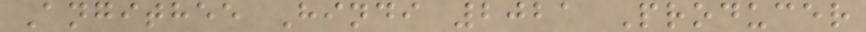Angithee Hindi 2021 Producer
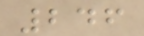246
